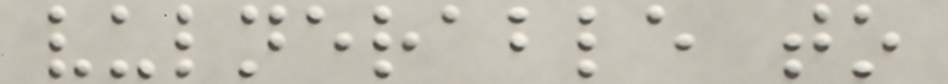vulnerable to
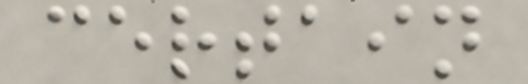certain
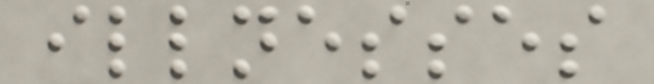illnesses
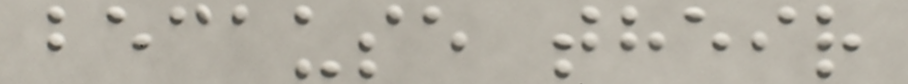because their
